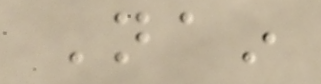Nain
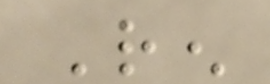Ren
